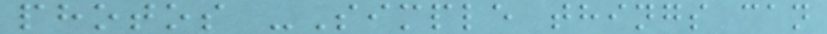photos -Simple things can
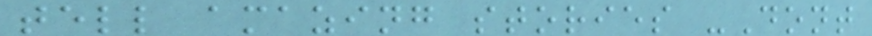tell amazing stories -Dont
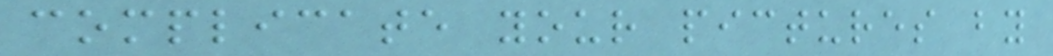complicate your pictures by
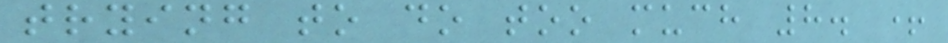trying to do too much 8. +
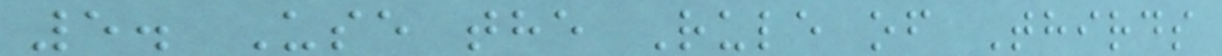5. Use the Rule of Thirds
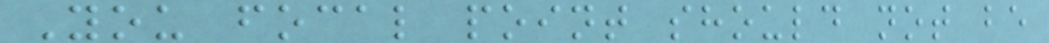You focal point should not be
